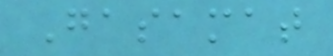Gasamat
